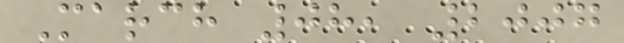March 08, 2007
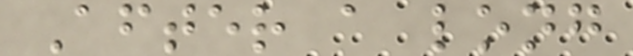After a long
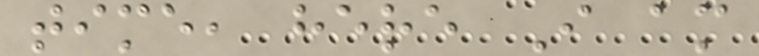time, here I am
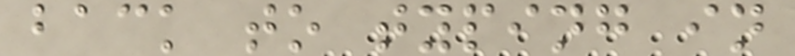back to typing in
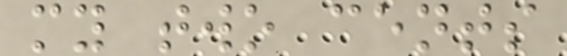my two cents
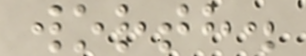worth.
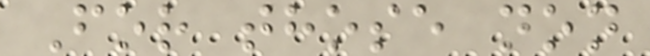For those non
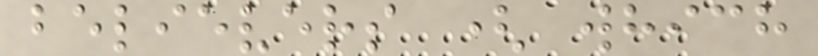believers ( which
